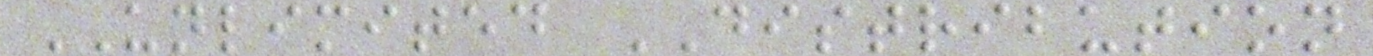UNLIMITED DISTRIBUTION
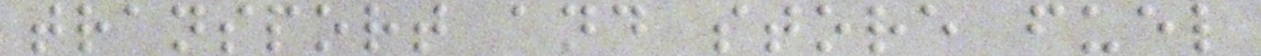transport and store fuel
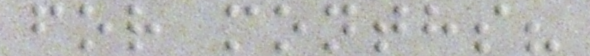for months?
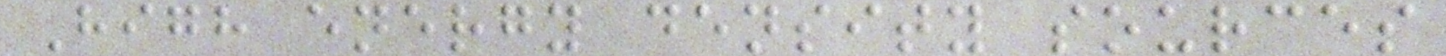High energy density sources
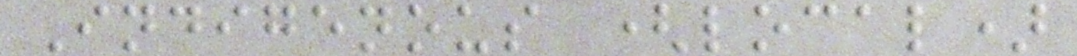Indigenous (local)
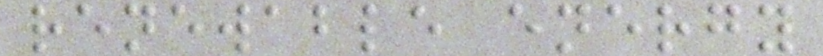renewable energy
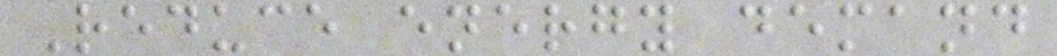Reduce energy demand
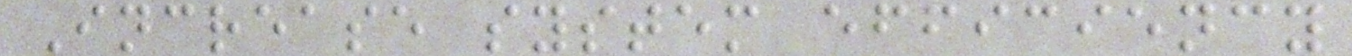Increase system efficiency
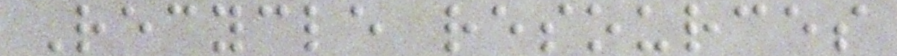Recycle resources
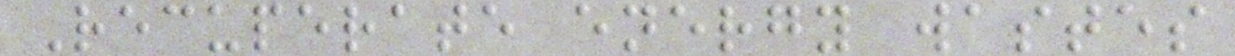Recuperate energy wastes
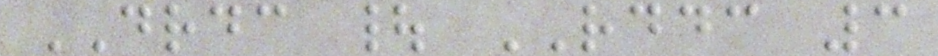DRDC | RDDC 3
